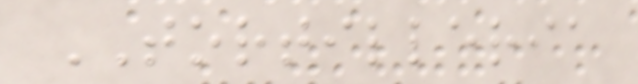TORTILLERIA
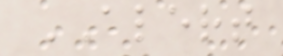ALERT
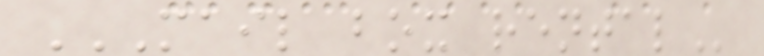MAIL BOX RENTAL
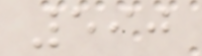590
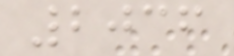2036
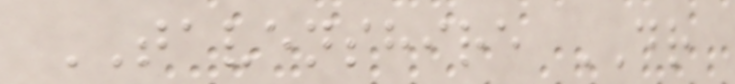TAVENSHIRE DR
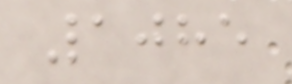1085
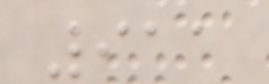911
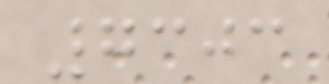7303
